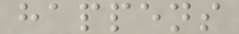happens
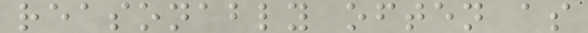reasonably often as
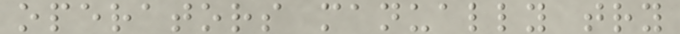operators manually try
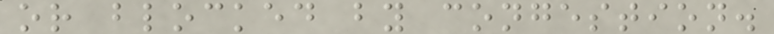or blocked by congestion.
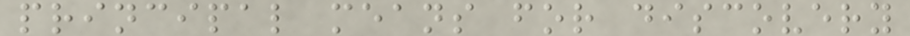principal means for discovery
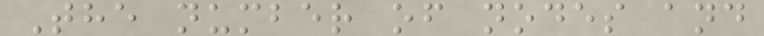The number of nodes and
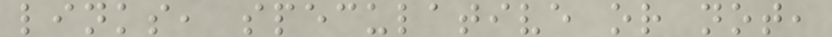links, speculative or not,
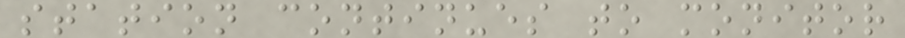station continues to monitor
